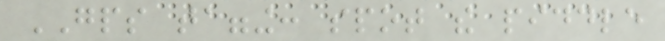GPS tagging: spot the piddle
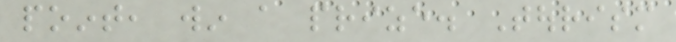point, win a prize. Tourism
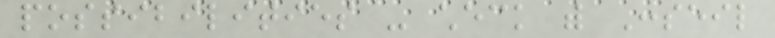possibilities - check with Conseil
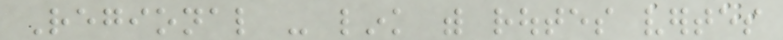Regional - link with routes vertes
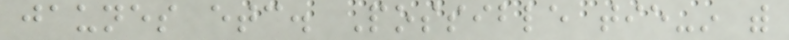jaunes etc. Possible tie-in with
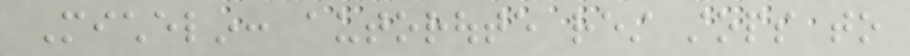Michelin: autoroute rest stops to
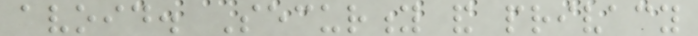avoid. Security and privacy
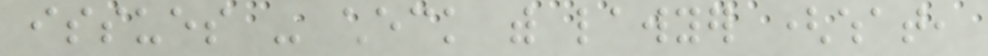issues - check with lawyer (what,
